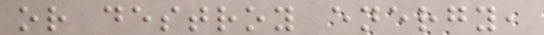or destroy energy,
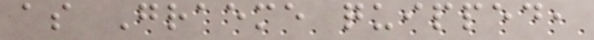as Graeme quipped,
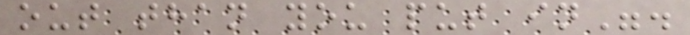out than you put in".
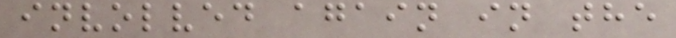involved again in the
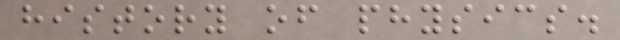history of physics.
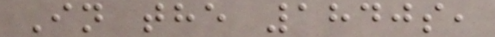In the 1840s,
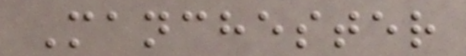Manchester
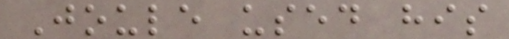Joule used his
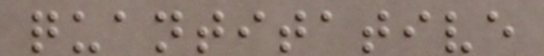quantitative
